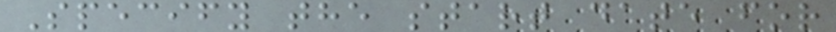Specify the start date for
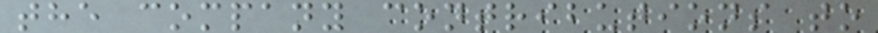the company contributions to
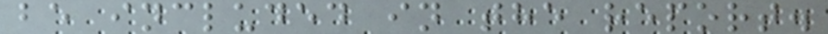be included in the report.
